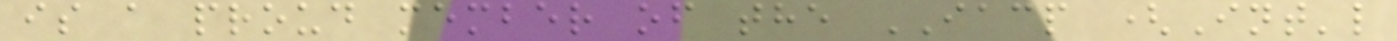is a proud member of the IACP (Int'l
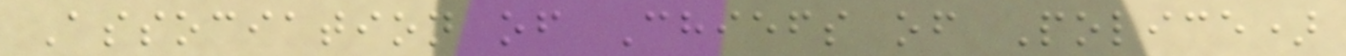Association of Chiefs of Police)
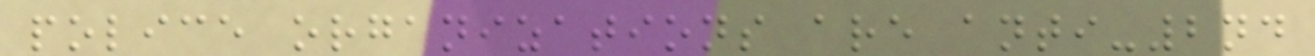police organizations are anti-2nd
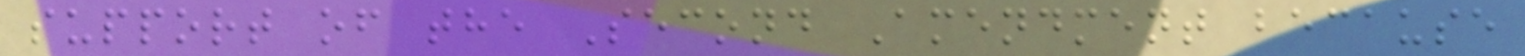support of the Second Amendment because
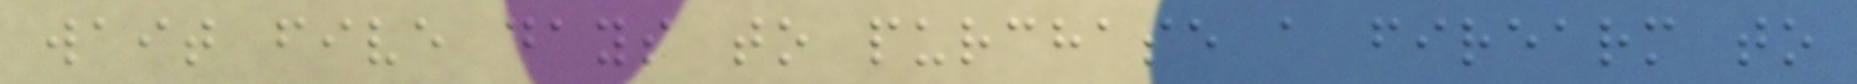wait five days to purchase a firearm to
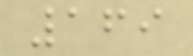169
